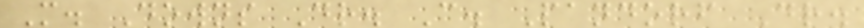M. Downs Dr. C. Pandorf Dr.
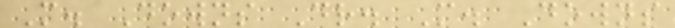M. Downs Dr. M. Downs
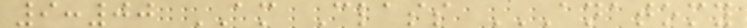9:00 AM Class ANATOMY
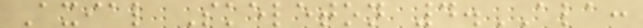Axial Skeleton 4.ALA:
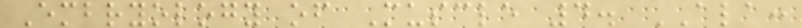Embryology of Muscle 4. ALA:
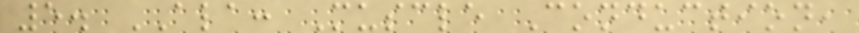5. ALA: Muscle Conduction,
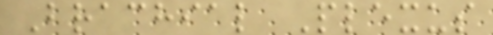Brachial Plexus
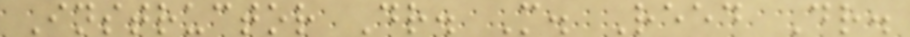Instructor Dr. M. Reed Dr.
